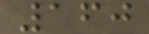160
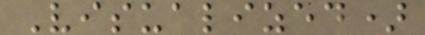Visualized)
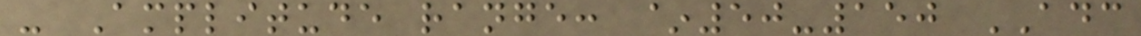- Amplitude range: ~50-150 ADC
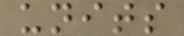units
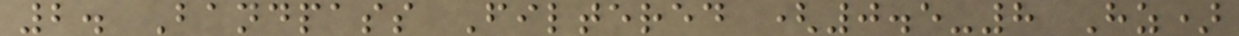2. Bandpass Filtered (0.5-8 Hz)
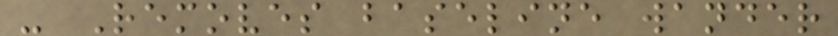- Removes baseline wander
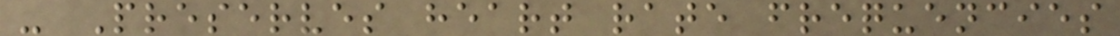- Preserves heart rate frequencies
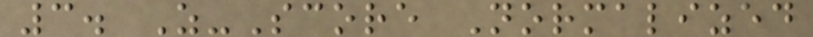3. Z-Score Normalized
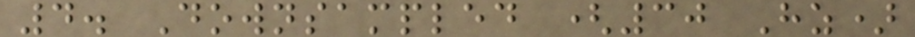4. Downsampled (30 Hz)
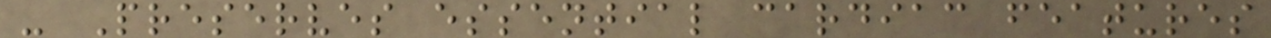- Preserves essential cardiac features
